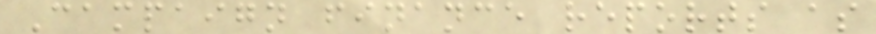Campaign finance reports as
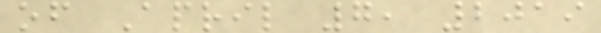of April 7, 2019
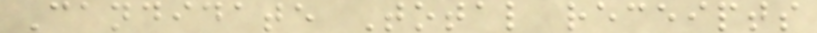Candidate Total receipts
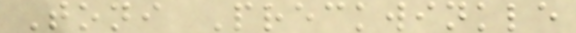Toni Preckwinkle
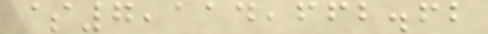$7,114,662.62
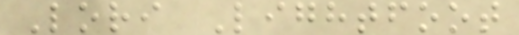Lori Lightfoot
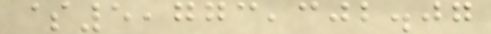$5,773,302.07
